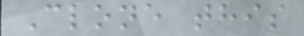Clone this
